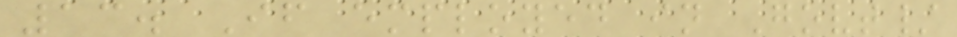13. If employed in Govt/
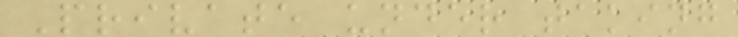Private under taking
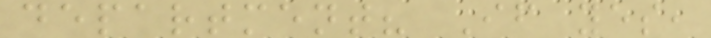department? If yes,
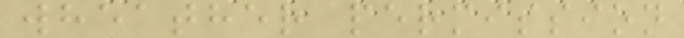wheather permission
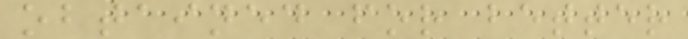obtained for better
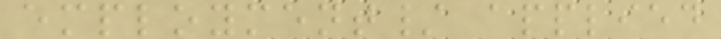employment/ applied
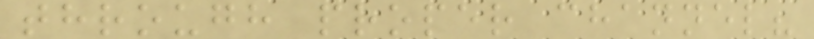through proper channel?
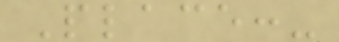Place:-
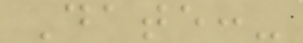Date:-
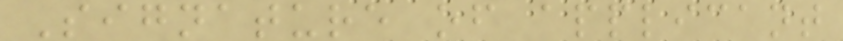Signature of applicant
